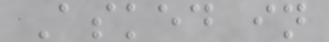Asked in
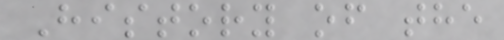History of the
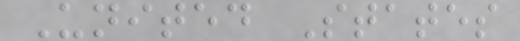United States
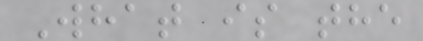What is the
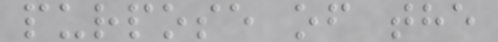purpose of the
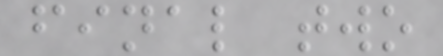final two
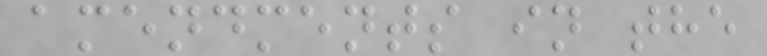amendments in the
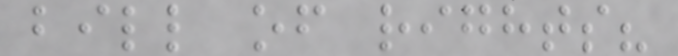bill of rights?
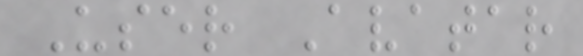User Avatar
